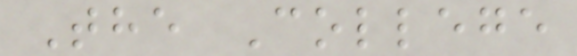The College
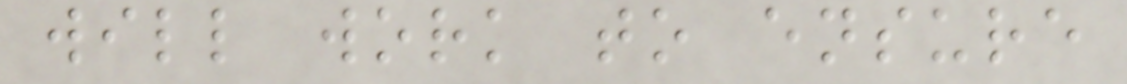will work to ensure
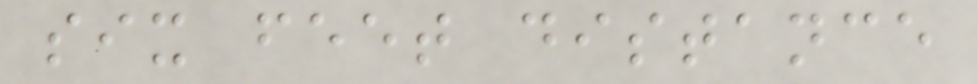six feet distance
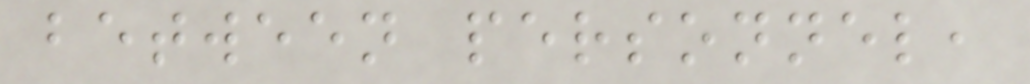between personnel,
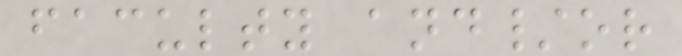faculty and/or
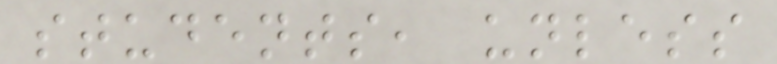students, unless
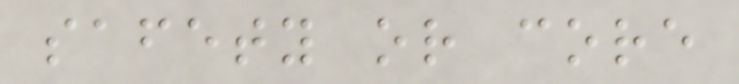safety or core
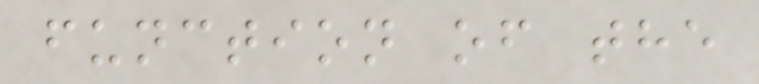function of the
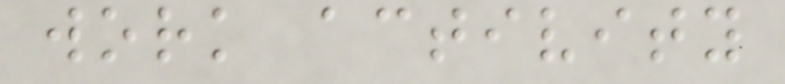work activity
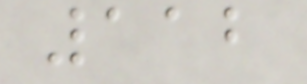112
